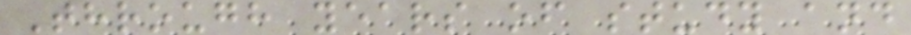Through years of study and
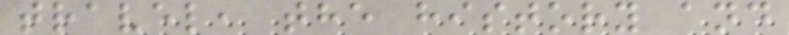travel, the history and
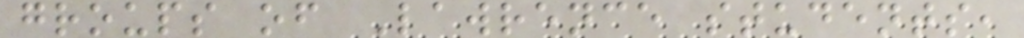groups of Lawrence students,
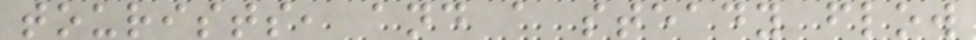tourists, and a steady flow
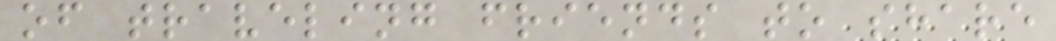of traveling friends to share
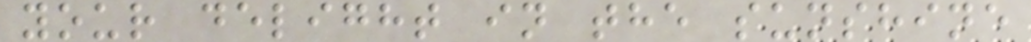your delight in the sunshine
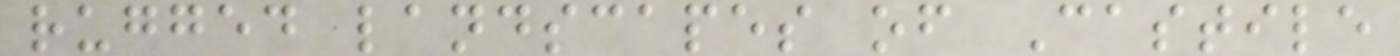rugged landscapes of Castile
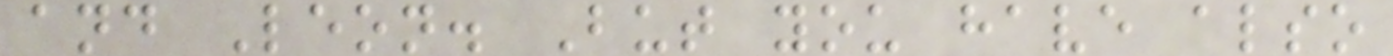and Leon. But you have also
